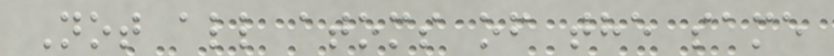Not all atoms of the same
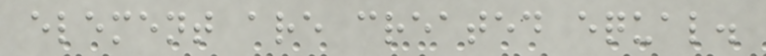element are created equal.
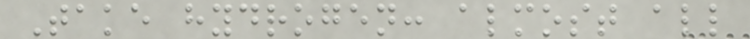Take hydrogen: almost all
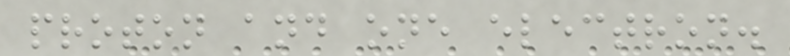proton and one electron.
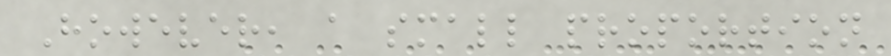However, a small proportion
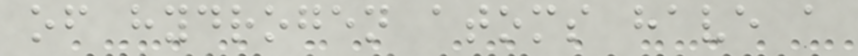of hydrogen atoms have a
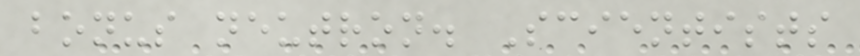bonus neutron. Scientists
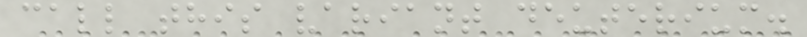call this variant deuterium.
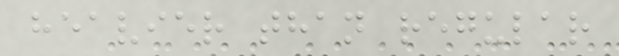heavier than regular
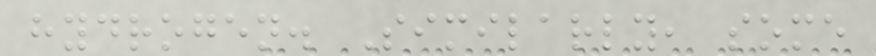hydrogen. Similarly, some
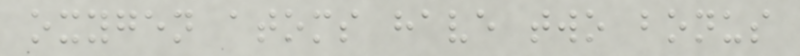oxygen atoms have two bonus
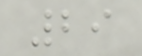29
